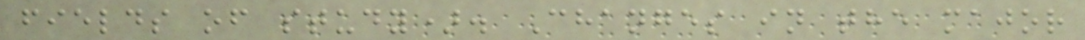fields of study). Changes in the major
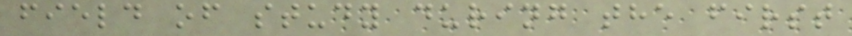field of study during the first
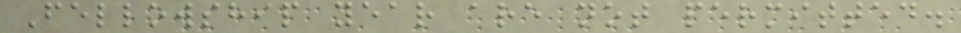Fellowship year are not permitted.
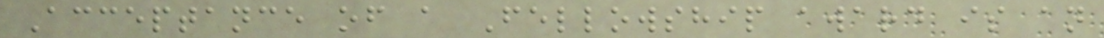Acceptance of a Fellowship award is an
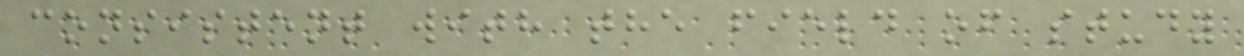consistent with the field of study
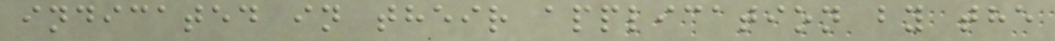indicated in their application by the
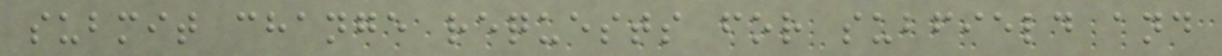submit change requests for subfield and
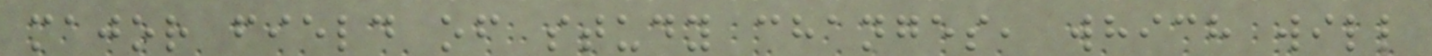major field of study changes, which will
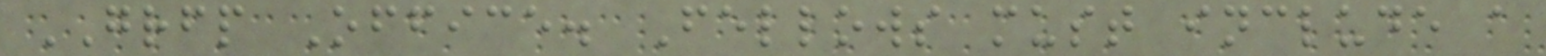GRFP Office. Fellows must include a
